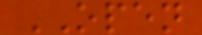OPEN
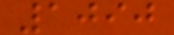1090
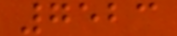7523
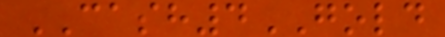CASH4GOLD
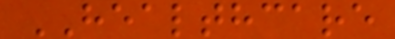HEALTHCARE
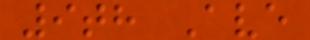9th Ave
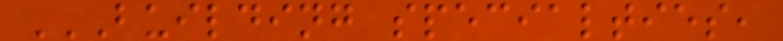BUILDING SPECIALTIES,
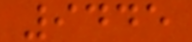9445
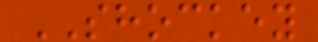SHOCKEY
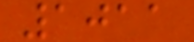1011
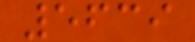5639
